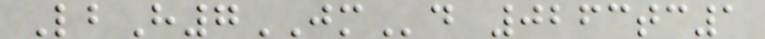LbH7JMd 0263tc1
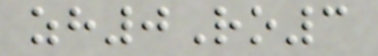zh0Ro3
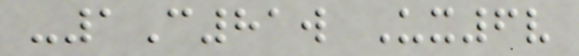-1C81w Ux6v
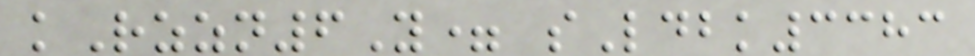kRzzn6Y= sLdbk3383
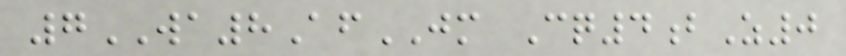7WA8AfJM Cq4bZ0
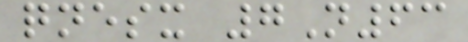qnesx 7N63
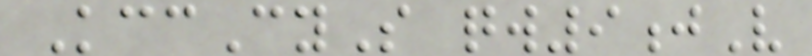KccCyS qw9jV
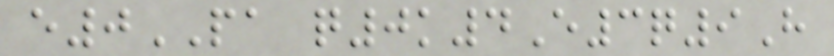e0PA q0k4E3q9H
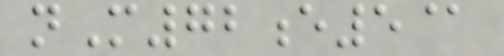nM72e5@
